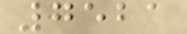7521
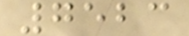7523
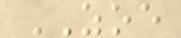ZOE
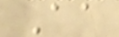Aa
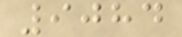9084
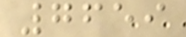7659
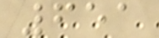651
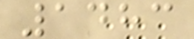1483
